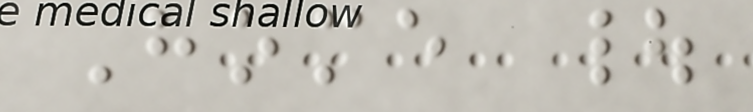Home |
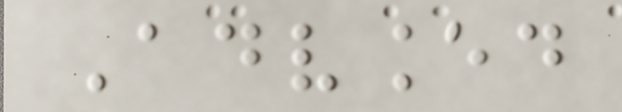Advanced
